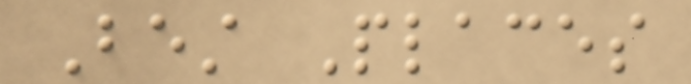Best Places
